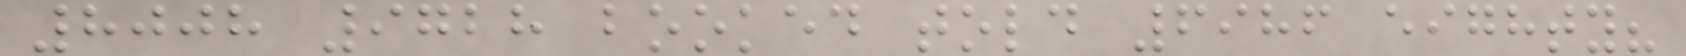8008 9728 booked told 6986 eighty?
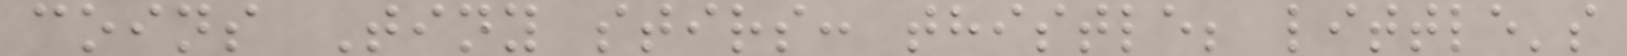coins Tiny stirs: thistle; little's
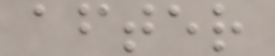after
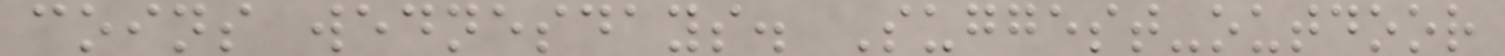coins wednesdays. Suggest-outdoor
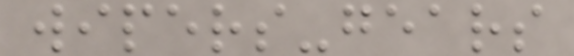wipers-gears
